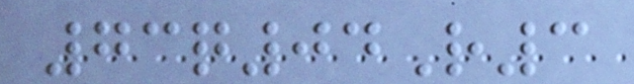73q04R3
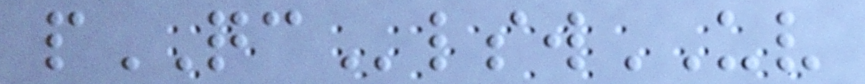pQClswUV
